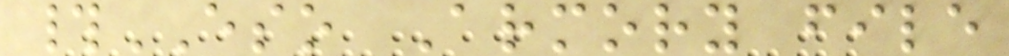#ESO Armory file
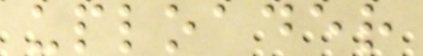uploader
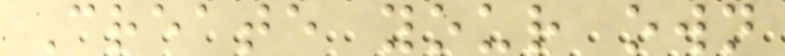Create your own
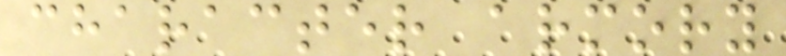character armory
